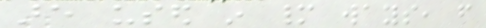are used in many ways, from
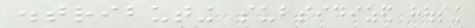distributing subsidized housing
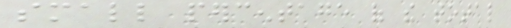small percentage of the total
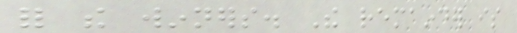for the winners. The remainder is
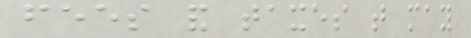fees and taxes that may
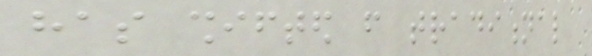has shifted from traditional
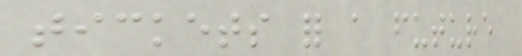tickets for a future
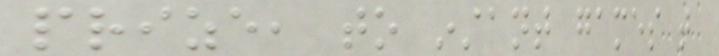prize, to instant games that
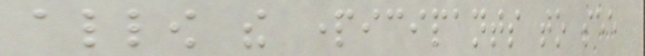allow the participants to see
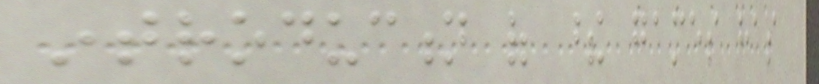introduction of these games has
